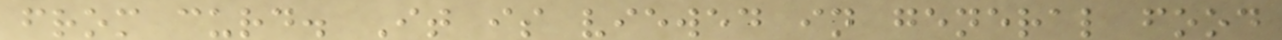from curd. It is viewed in general food
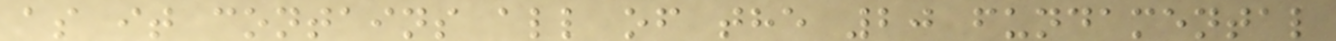as it contains all of the 20 fundamental
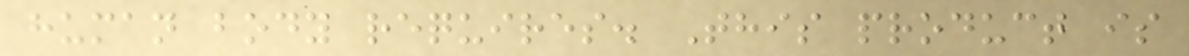human body requires. This product is
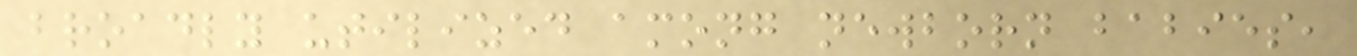broadly utilized among newborn babies,
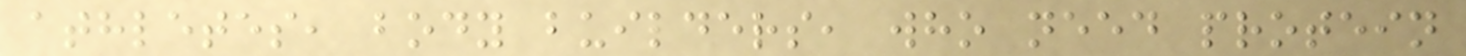athletes, body builders, who need protein
